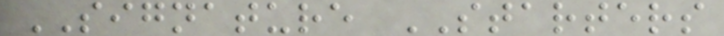SIGNATURE STARTERS
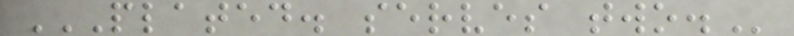PLATED. SERVES TWO.
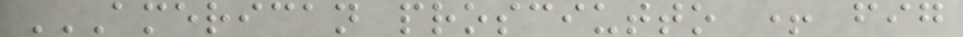AMERICAN PROSCIUTTO + FIG
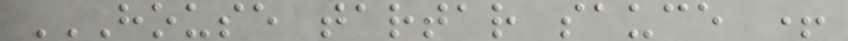HOUSE TARTAR SAUCE +
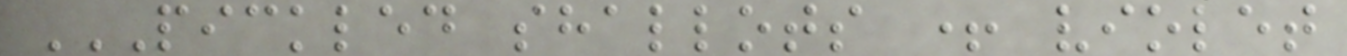PICKLED SHALLOTS + VIOLET
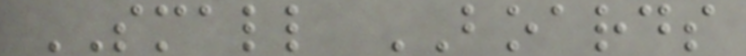SMALL BOARDS
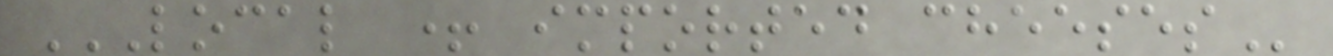LOCAL + IMPORTED CHEESES
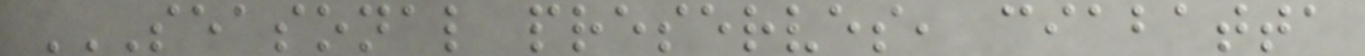SEASONAL PRESERVES, CIABATTA
